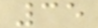35
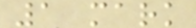1 mark
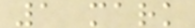1 mark
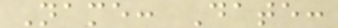Name: Date:
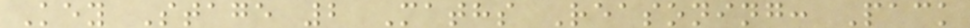Key Stage 2 Maths Reasoning: Pack
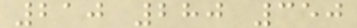210 280 350
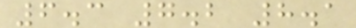6.3 7.2 8.1
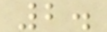2.
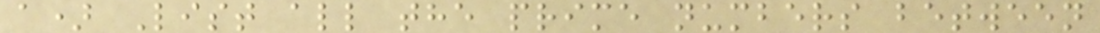a) List all the prime numbers between
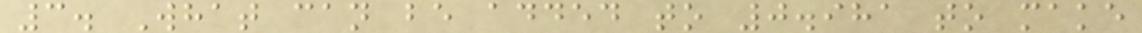3. What can be added to 0.981 to make
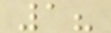1?
